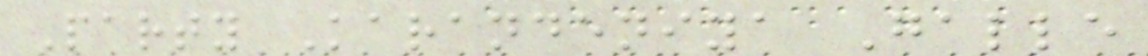Party Karandeniya Galle
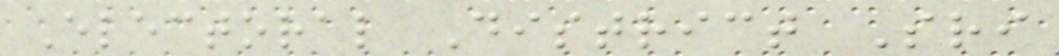Electoral District Sri
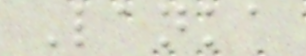Lanka
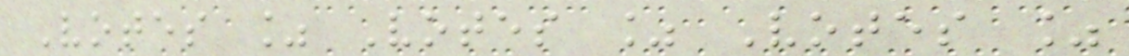Votes % Votes % Votes %
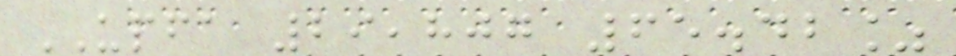UPFA 29,807 65.42%
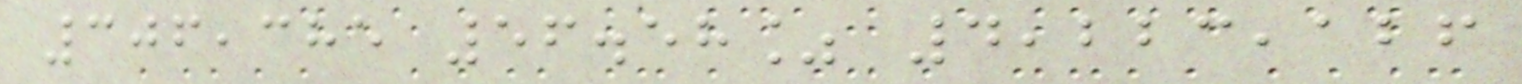306,385 56.58% 4,223,126
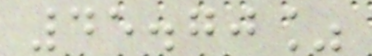45.70%
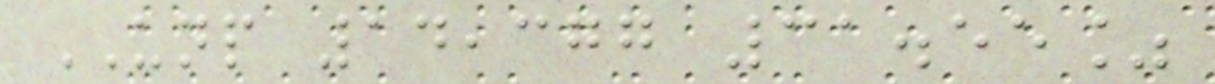UNP 14,377 31.55%
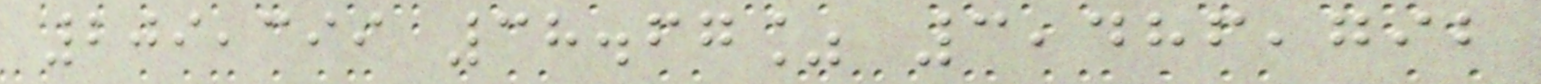209,399 38.67% 3,486,792
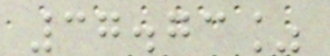37.73%
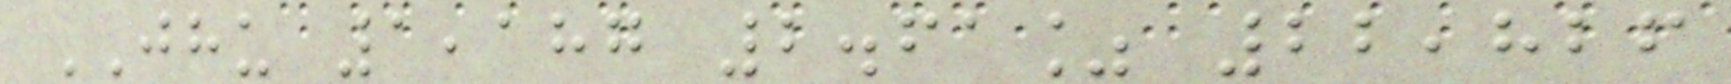JHU 1,187 2.61% 22,826
